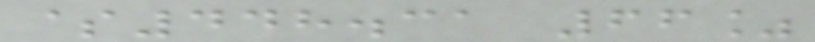$448.31 66%
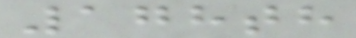178th
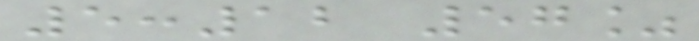5:12 57%
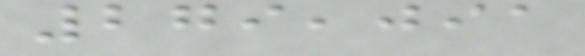279,091
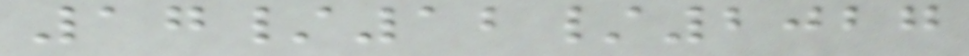17/12/2027
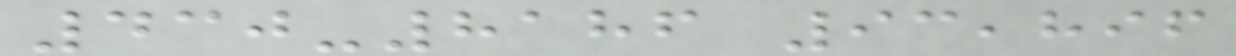430-8186 93,896
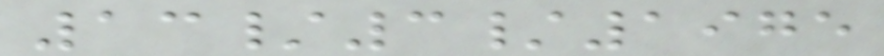13/3/1975
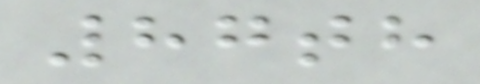87th
